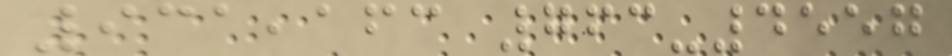931,163 763-4557
